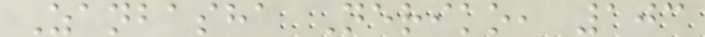Zanbasha Neriko, 103
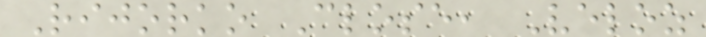Rijorko Close, Veloz
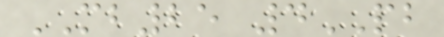MB25 4PB
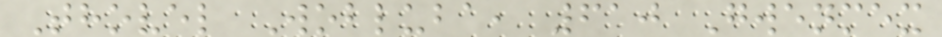Thovel Wobluba, 610 Gwenmex
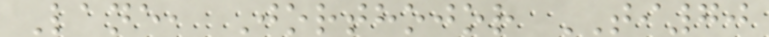Lane, Jorthojor TI70
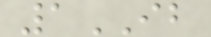1IB
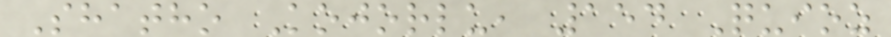Shatho Kojorlu, 154 Quioz
